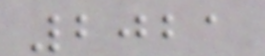2021
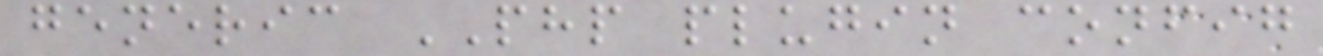generic PHP plugin config
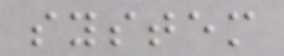system
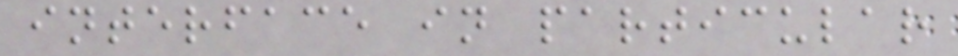interface in particular
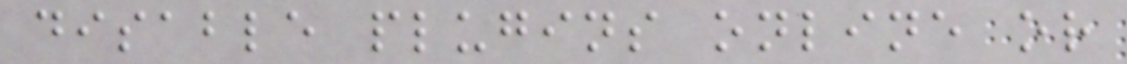disable plugins online or
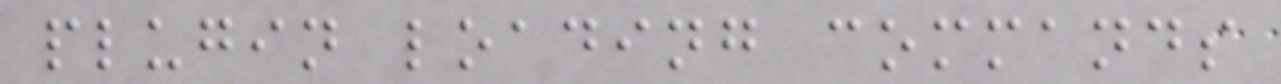plugin loading commands
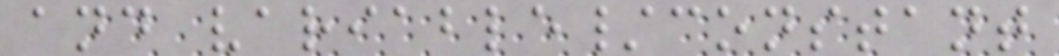and variable/constant
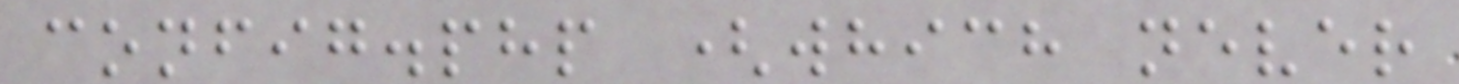config.php (which never
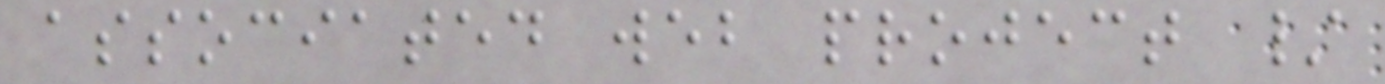associated web project /
